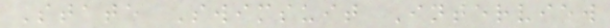State Swimsuit Interview
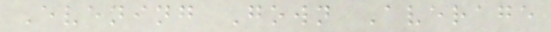Evening Gown Average
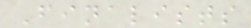Finalists
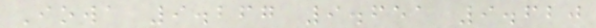Iowa 9.267 9.651 9.620
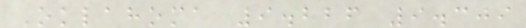Oklahoma 9.226 9.309
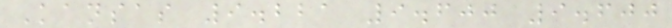Kansas 9.221 9.600 9.600
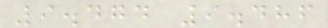9.474 9.486
